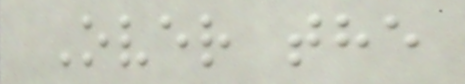Over the
